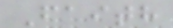Faith
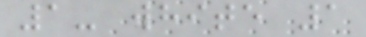1- white 1
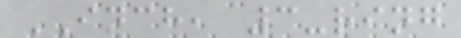INCH, 3-ring
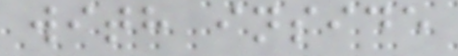with inside
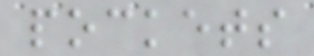pockets
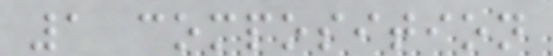1 composition
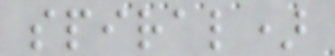spiral)
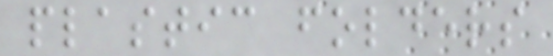plastic folders
